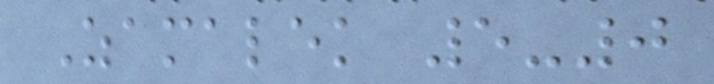Zamalek 5-0
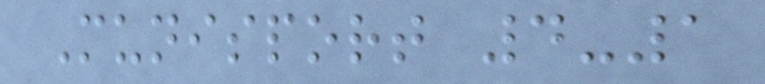Munisport 4-1
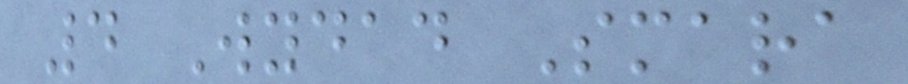4 Wydad Smara
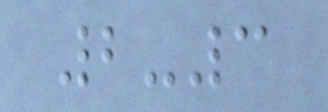2-3
